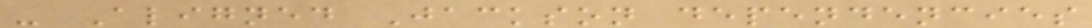- Aligned Jackson dependencies
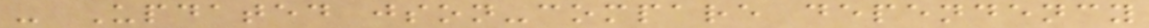- Updated json-compare dependency
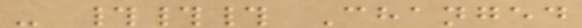- ### Changed
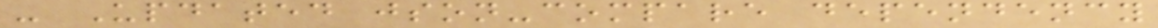- Updated json-compare dependency
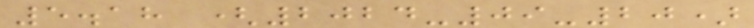5.18 (2024-09-20)
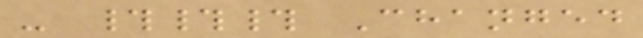- ### Changed
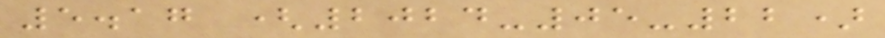5.17 (2024-05-22)
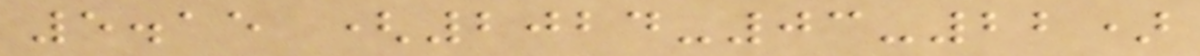5.15 (2024-03-22)
